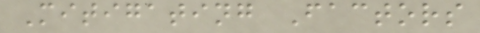Mitigating Factors
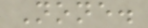None.
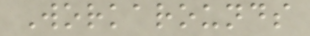Workarounds
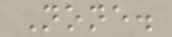None.
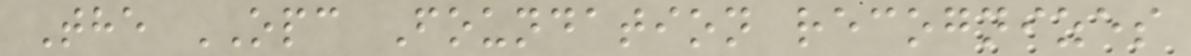The OPC Foundation recognizes
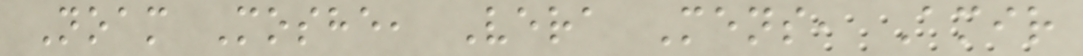Noam Moshe, Vera Mens, Amir
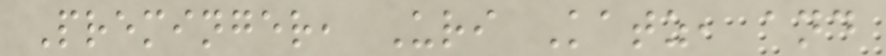Preminger, Uri Katz, and
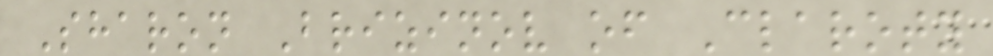Sharon Brizinov of Claroty
